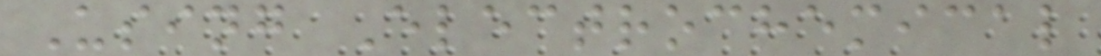Using Electrochemical
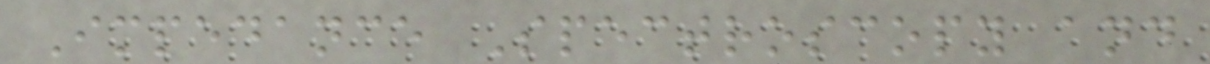Impedance Spectroscopy and
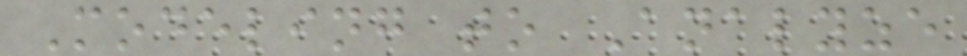Modeling to Analyze
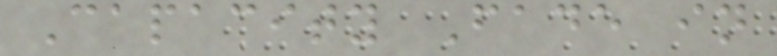Capacity Fade in
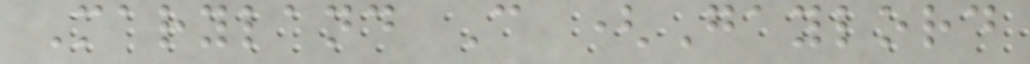Maryland C (Gaylord
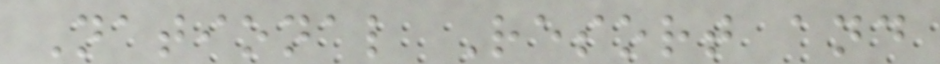National Resort and
